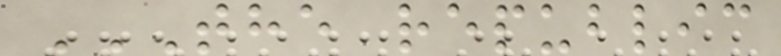THE REPUBLIC
